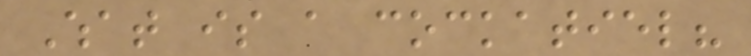What is a cockatiel?
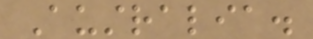Australia.
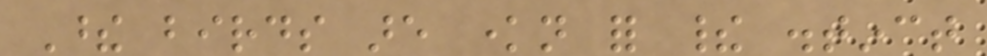These birds are known for their distinct
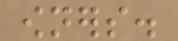owners.
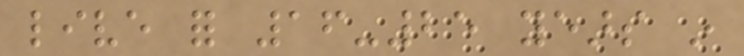live for 16-25 years in
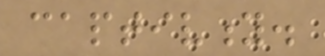captivity.
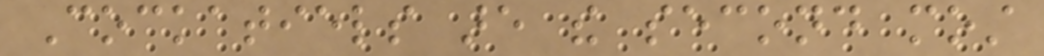Cockatiels are the second most
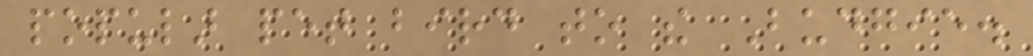popular pet bird to the Budgie.
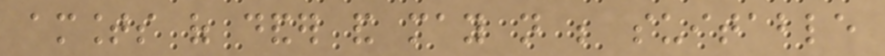amounts of dander and may not be suitable
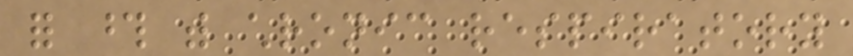for those with chronic respiratory
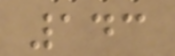143
